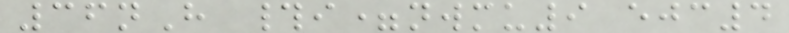36nH #i=nwmu9 ejc4
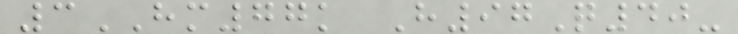3HM77k H97Q40-
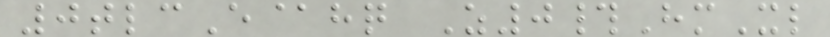0tlcE@hq Z0#HmXl
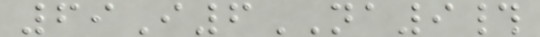69I6NA9#
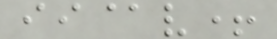ii@v+
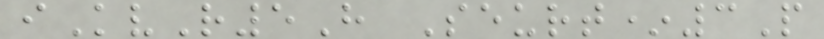iKvR5H Seurt*3P
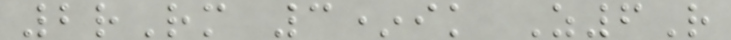2rRm 3*ik Z6R
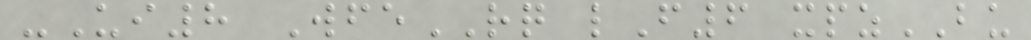-Ui8 WfeRQ lF6 xpzBU
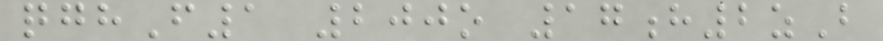qghF1 200o 17h2zB
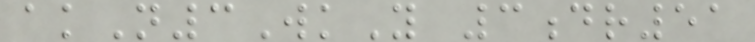akN3WkY 3dr51
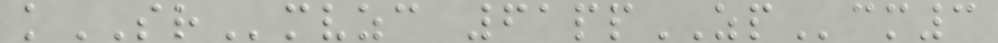kSRmvzc 61ppZPcm3
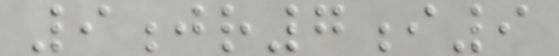9jr7i9
